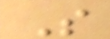S
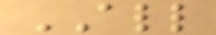ALL
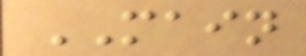MAIN
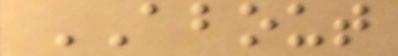ABOUT
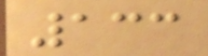133
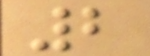2
